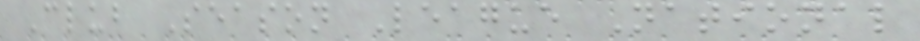Club Season League National
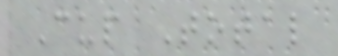Cup Total
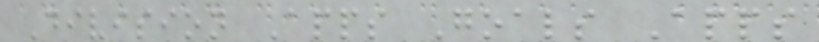Division Apps Goals Apps
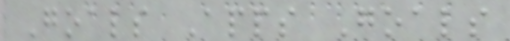Goals Apps Goals
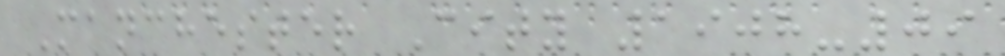Manchester City 1908-09
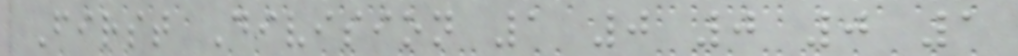First Division 1 0 0 0 1
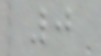0
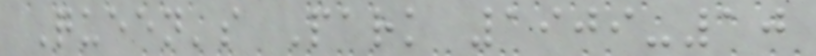Queen's Park 1909-10
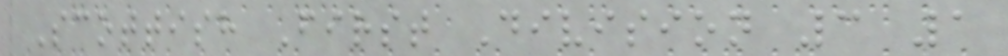Scottish First Division 3 1
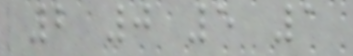2 0 5 1
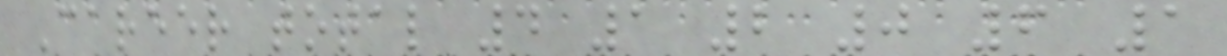Career total 4 1 2 0 6 1
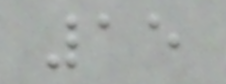15
